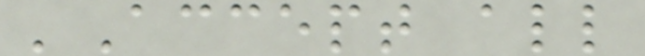'Accept all
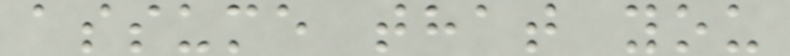assume that you
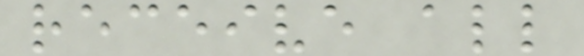receive all
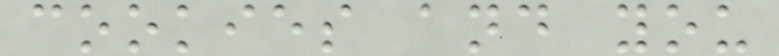cookies and you
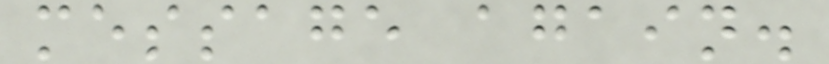message again.
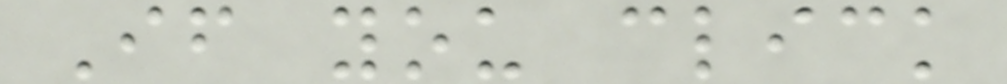If you click
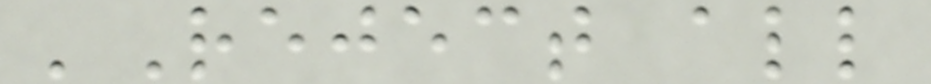'Reject all
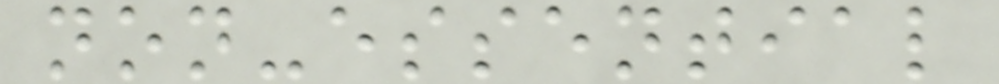non-essential
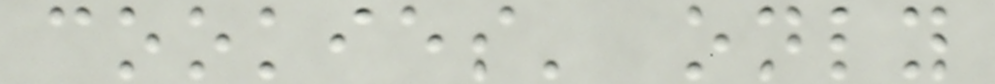cookies' only
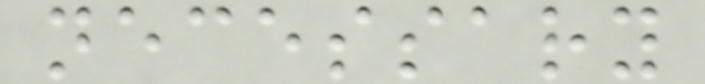necessary
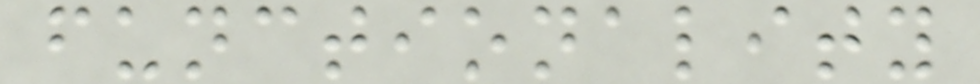functionality
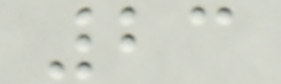23
